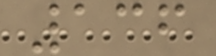136
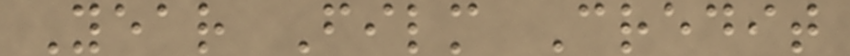Year Film Credit
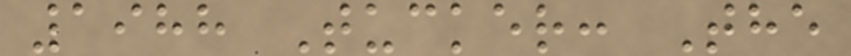1988 Tucker: The
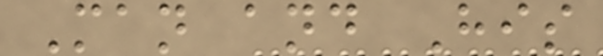Man and His
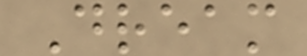Dream
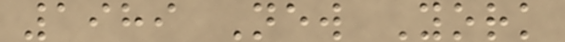1989 New York
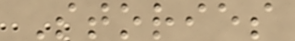Stories
